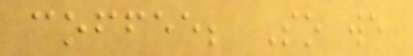coffee; So we
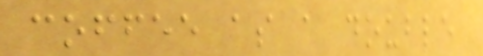coffee as a double
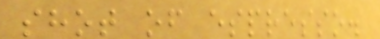shot of espresso.
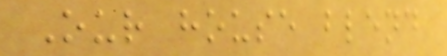Our house blend
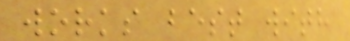works best with
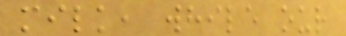milk, while our
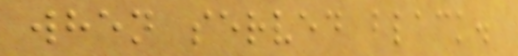when served black.
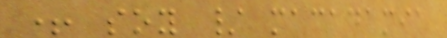+ soy / macadamia
